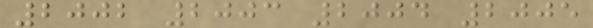2002 2003 2004 2005
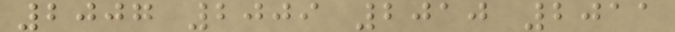2007 2009 2010 2011
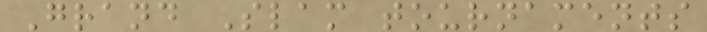Grand Slam tournaments
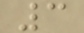3
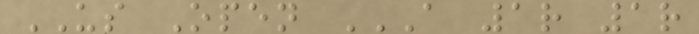US Open A 1R 1R
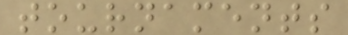tournaments
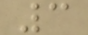3
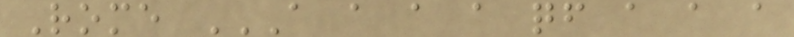Rome A A A A QF A A A
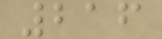216
